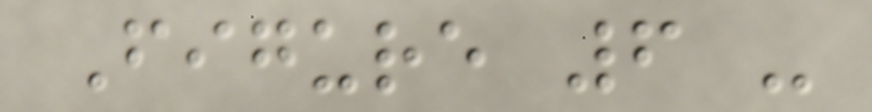Figure 6 -
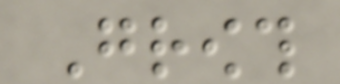Growth
